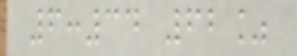6:34 62%
